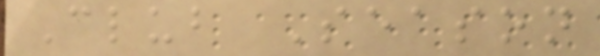Club Season
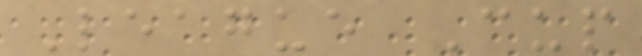League Cup
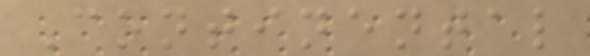Continental
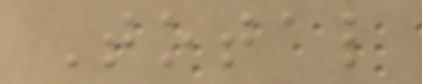Total
